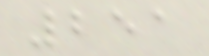251
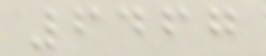6467
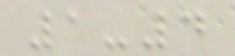1-4
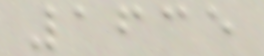1635
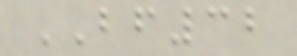BF32
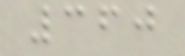360
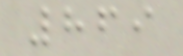869
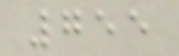755
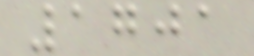1701
